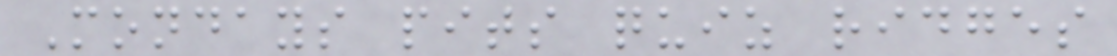Mondays pits quiz ridges
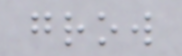grow
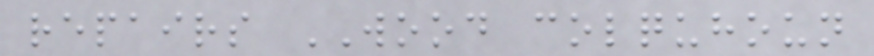repairs WOOD colquhoun
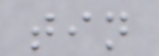tin
